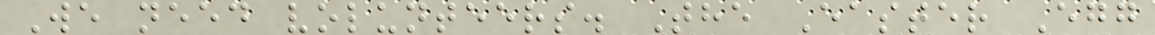We need volunteers. The Easter Egg
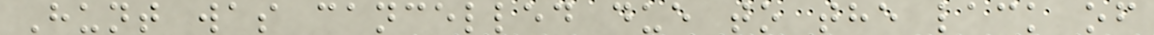Hunt was cancelled due to the lack of
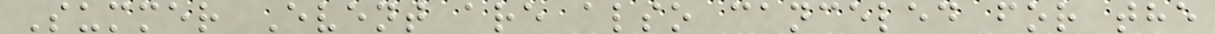Summer Event are also canceled for the
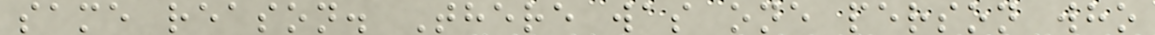same reason. There was one person who
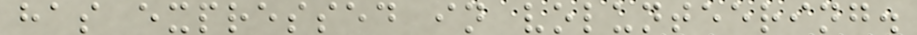has expressed in volunteering.
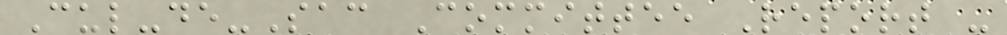Cul-de-Sac Committee Report -
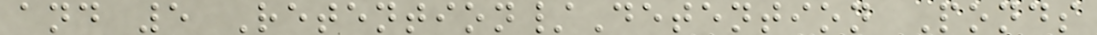and 5 Retention/Detention Ponds
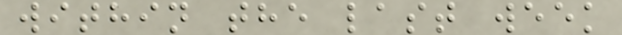within the last week
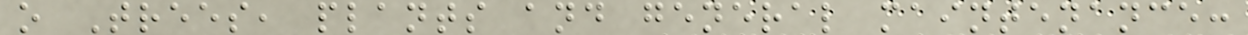o Trees, plants and general maintenance:
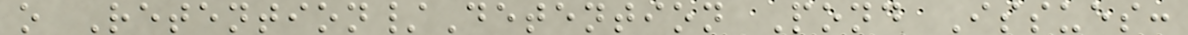o Retention/Detention Pond Issues:
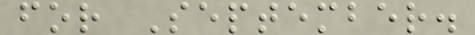for September.
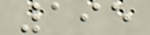195
